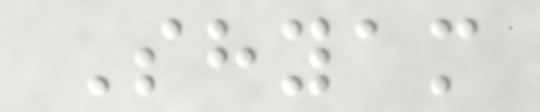Shyam
